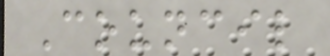Council
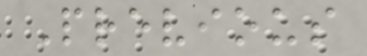Previous
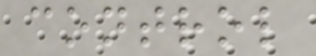control
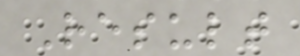Result
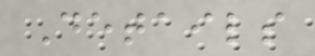Details
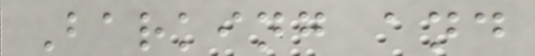Barking and
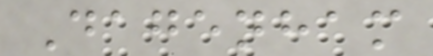Dagenham
